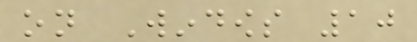on Windows 10
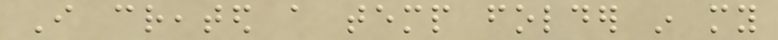I created a temp folder in my
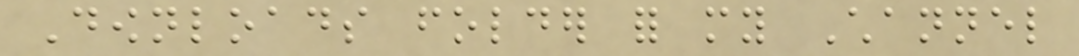Downloads folder for my Channel
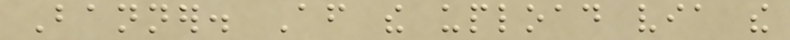Banner. After the upload via the
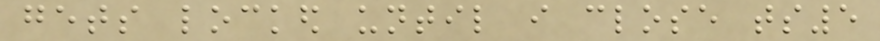gets locked until i close ts5
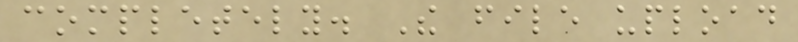completely. The file upload
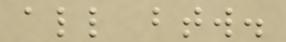all btw.
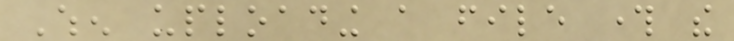When uploading a file through the
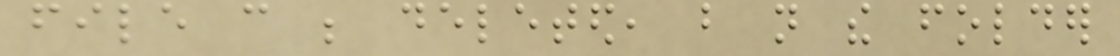file can be deleted, but not the folder
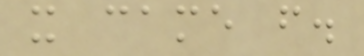it came from.
